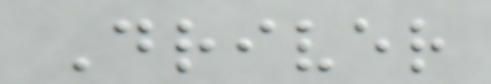Driver
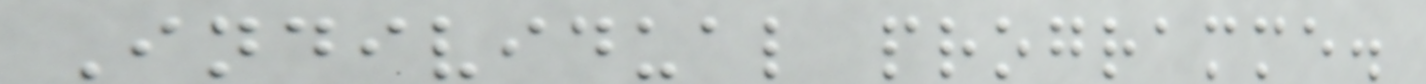Individual programme.
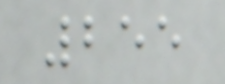255
